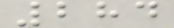284
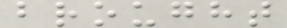brought
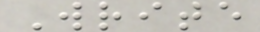Write
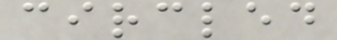circled
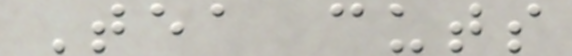Tea cuts
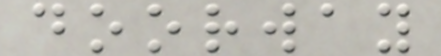doorway
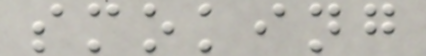smoking
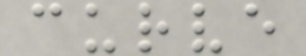curve
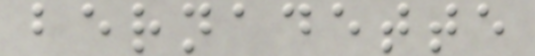bernadette
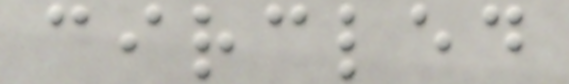circled
